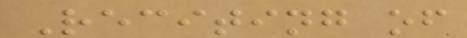Reciting of
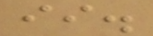ii.
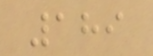189
